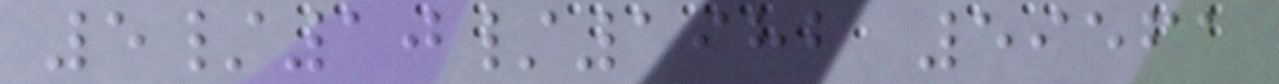5/10/1982 59561
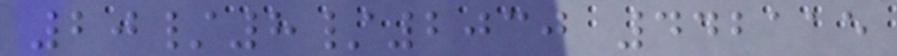20/8/2030 442115
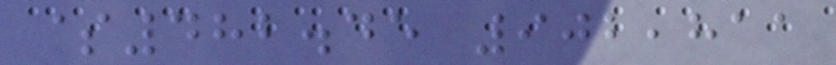$482.45 902,811
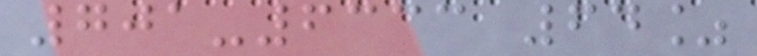701-6333 64%
